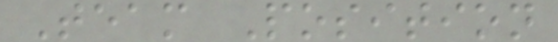Team Position
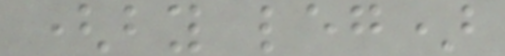(by leg)
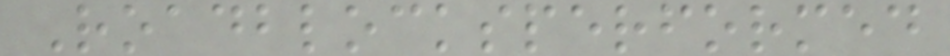Roadblocksperformed
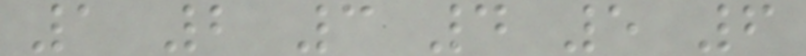1 2 3 4 5 6
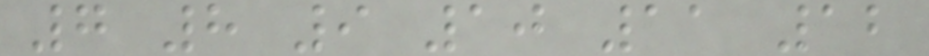7 8 9 10 11 12
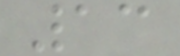13
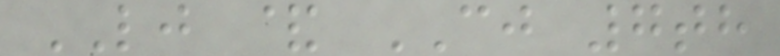LJ & CJ 7th
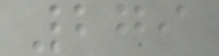279
